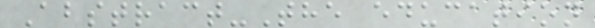Abstract-The education
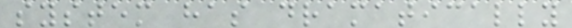system has dramatically
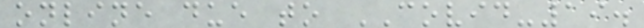online due to COVID-19.
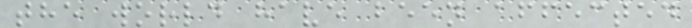the world have been affected
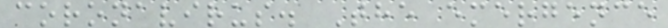coronavirus. The emergence
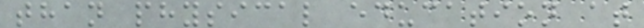than physical education at
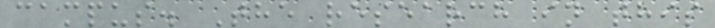campus. The research in this
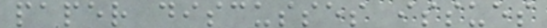paper discusses issues
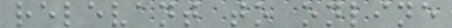relevant to online
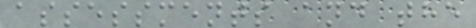assessments and the
